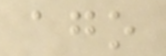ago
